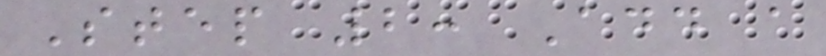Step 2: Add a
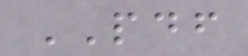PDF
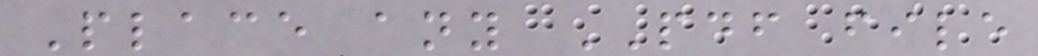Place any PDF file
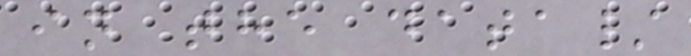in the data/
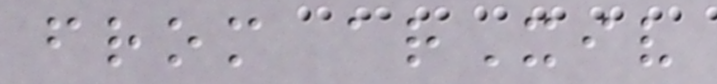from arXiv
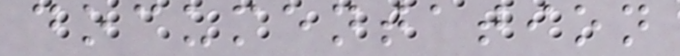documentation
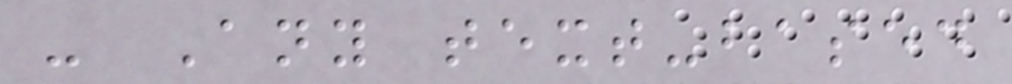- Any text-based
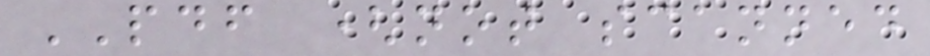PDF (not scanned
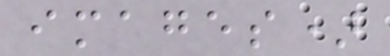images)
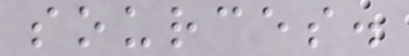sources.
